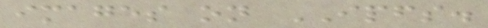images on IPFS.
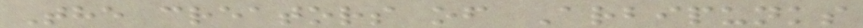The creators of Arbipunks
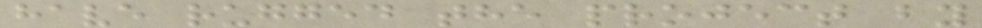have rugged the project by
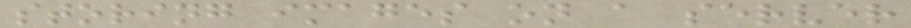storing images on a server
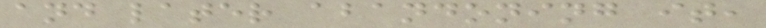and later abandoning it,
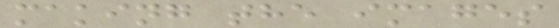making the images
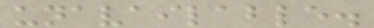unavailable.
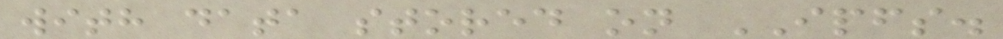with data stored on IPFS.
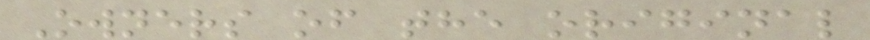Owners of the original
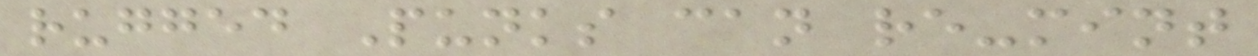rugged Punks can re-mint
